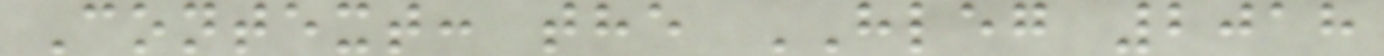Context: the HLEG 2018
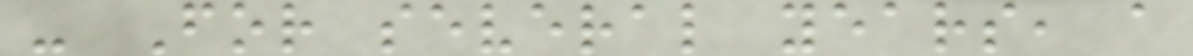- For several years, a
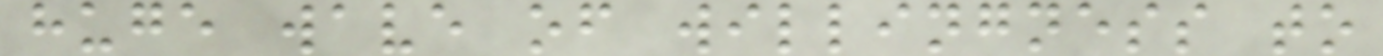huge wave of willingness to
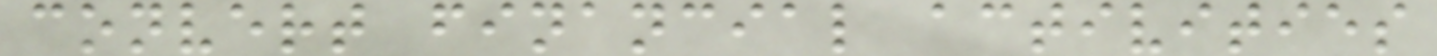convert financial activities
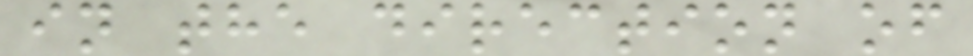in the direction of
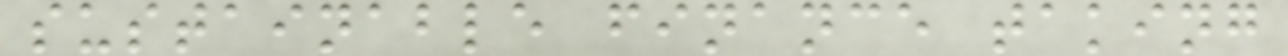sustainable finance taking
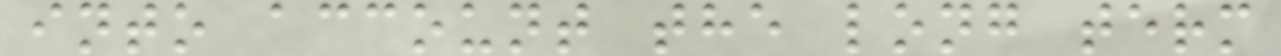into account the long term
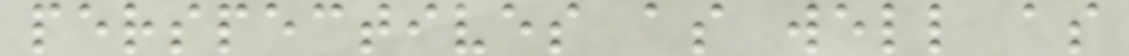perspectives as well as
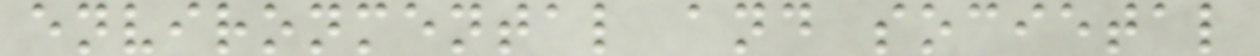environmental and societal
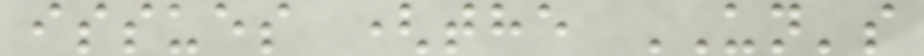issues (the UN's
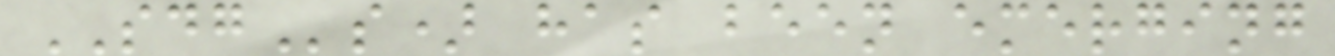SDGs) has been emerging
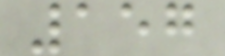157
